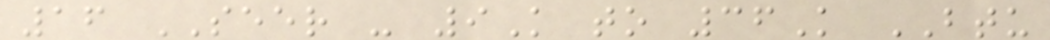16 SEER - 9K to 36K BTU
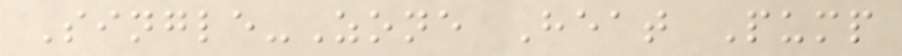Single-Zone Heat Pump
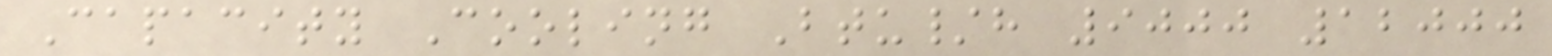Capacity Cooling Btu/h 9000 12000
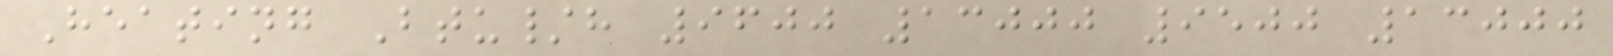Heating Btu/h 9600 13000 9500 13000
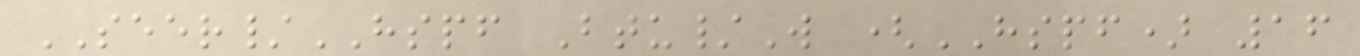SEER/HSPF Btu/W (HSPF) 16
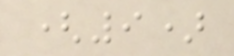(9)
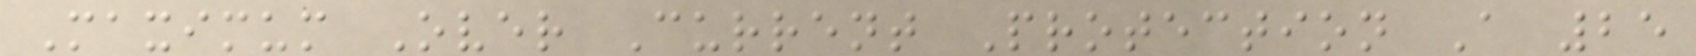Maximum Over Current Protection A 25
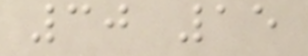30 15
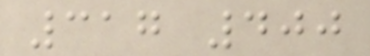317 400
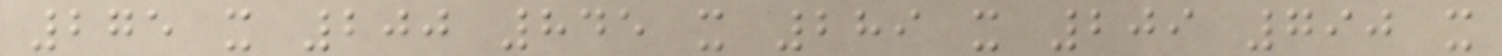275 x 200 845 x 289 x 209 790 x
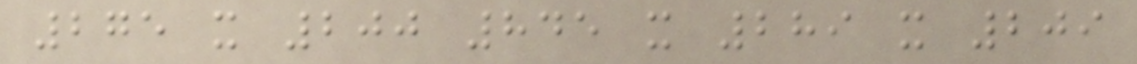275 x 200 845 x 289 x 209
